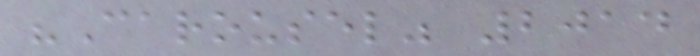"Carousel" 2014
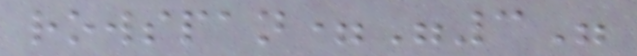rowspan="3"
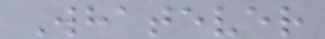Whatever
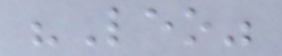"Leo"
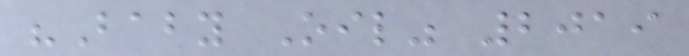"Baby Oil" 2019
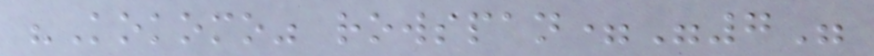"Kokomo" rowspan="7"
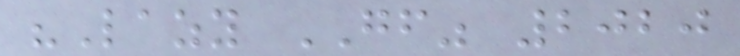"Lazy GF" 2020
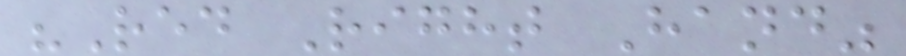"Red Right Hand"
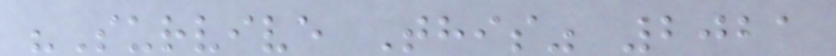"Survive This" 2021
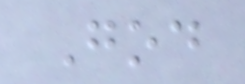God
